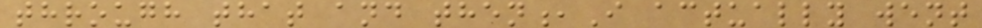through that and then,I actually went
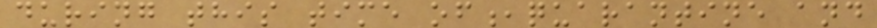during this time of,quarantine and
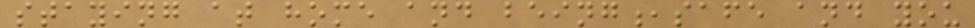staying at home and being,safe and you
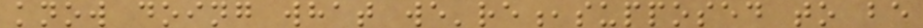know doing what we're,supposed to be
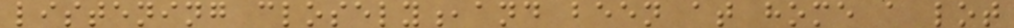listening closely,and been at home a lot
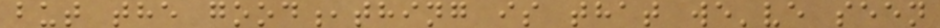but the good,thing is that we've seen
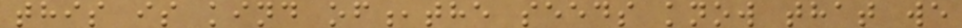this is kind of,the seeds know that we
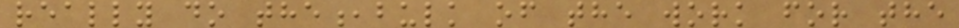really do the,bulk of the work for the
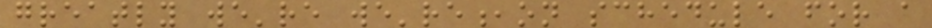greatly we're we're,on schedule for a
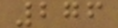276
